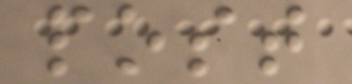post
